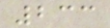233
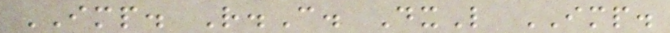IMP. R.C. DxL IMP.
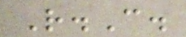R.C.
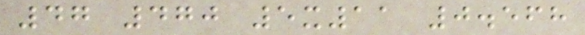47 470 5x11 0.568
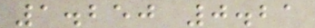1.250 0.21
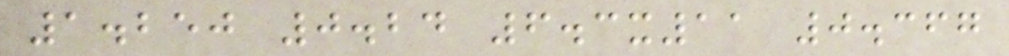1.250 0.24 6.3x11 0.367
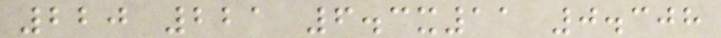220 221 6.3x11 0.308
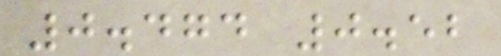0.474 0.52
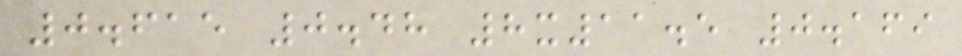0.615 0.48 8x11.5 0.169
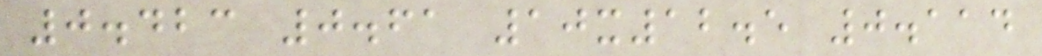0.423 0.61 10x12.5 0.114
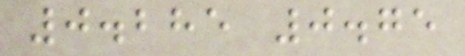0.285 0.75
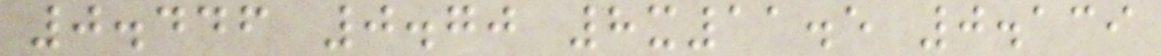0.446 0.70 8x11.5 0.139
